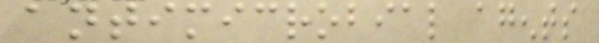antimicrobial agents
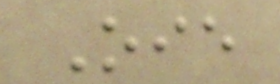Oie
